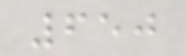650
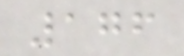176
